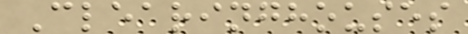Clearinghouses
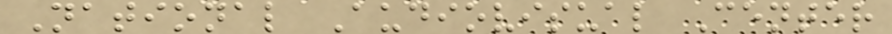National Audiovisual Center
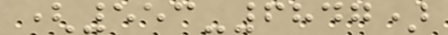(553-6847)
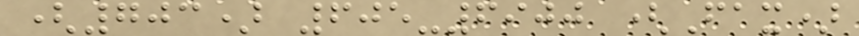(703) 605-6900 (Fax)
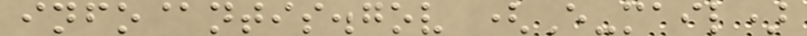info@ntis.gov (E-mail)
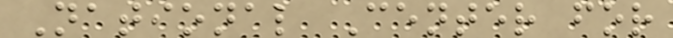National Center for
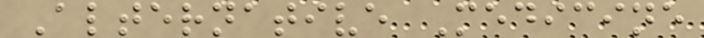Alternative Medicine
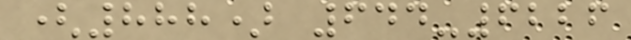(888) 644-6226
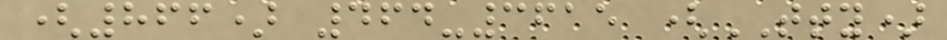(866) 464-3615 (TTY)
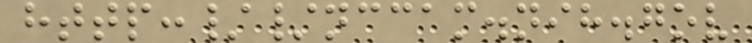http://nccam.nih.gov
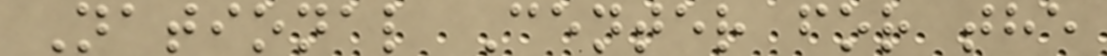National Center for the
